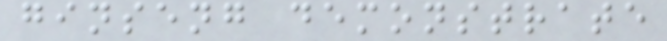ginseng demonstrate
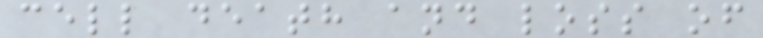cell death and loss of
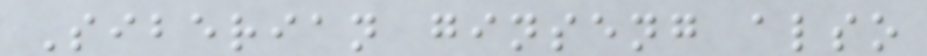Siberian ginseng also
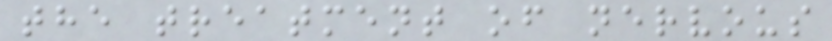the treatment of nervous
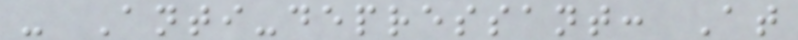- Anti-depressant: At
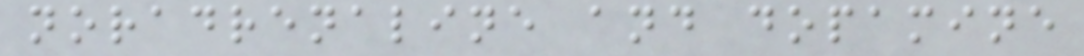noradrenaline and dopamine
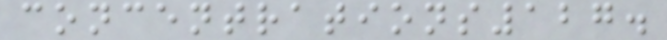concentrations127.
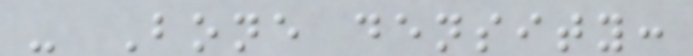- Bone density:
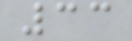33
